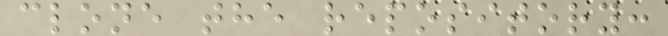clone the repository:
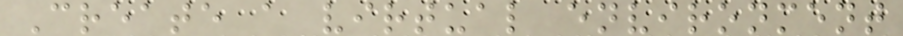Create a virtual environment
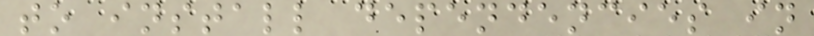to install dependencies in
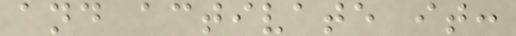and activate it:
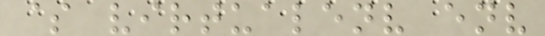$ virtualenv env
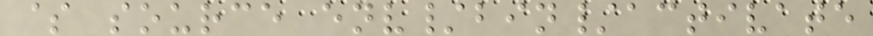$ source env/bin/activate
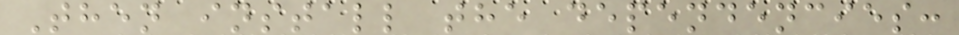Then install the dependencies:
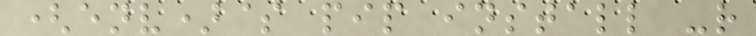(env)$ pip install -r
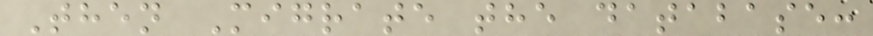Then Migrate the database:
